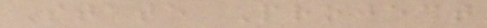State Project
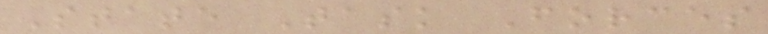State Task Forces
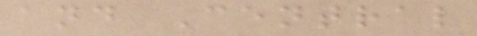and Central
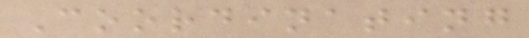Coordinating
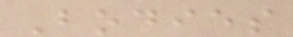Bodies
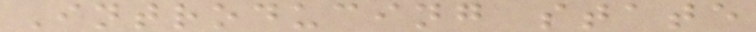Introducing state
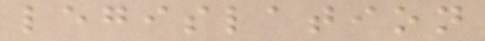legislation
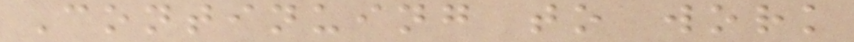Continuing to work
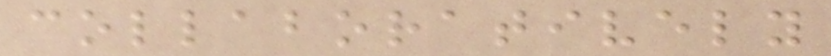collaboratively
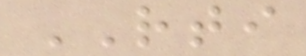RTI
